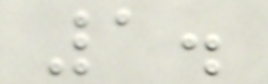1.
